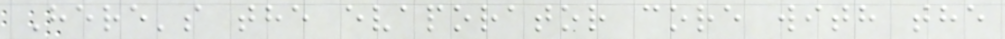Here's the evaporator core with the
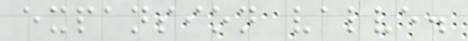expansion valve.
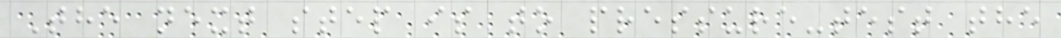The next step is to pressure-test the
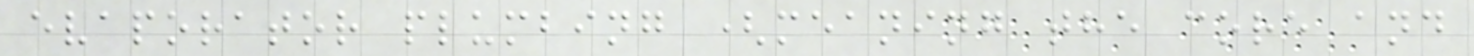evaporator plumbing (meaning the core and
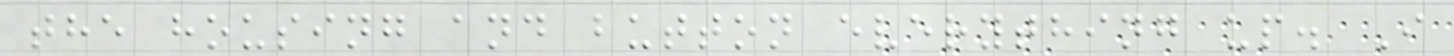the housing and button everything up. I
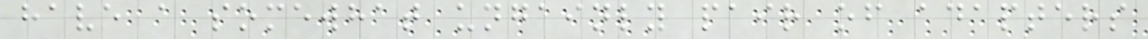have a somewhat ungainly pair of adapters
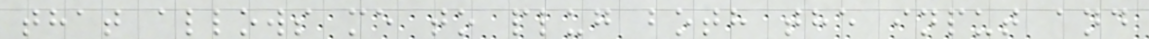that allows me to plug both the input and
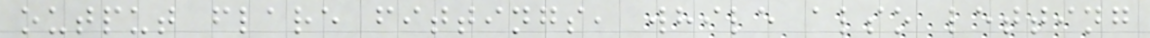output flare fittings, while also letting
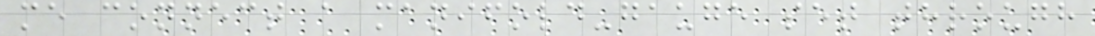me connect a manifold-gauge set through
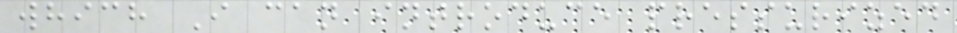which I can introduce pressurized
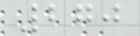270
